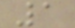1
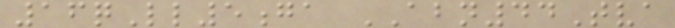16qLl5ga ABN44Tva
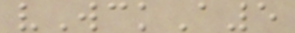vWckA5
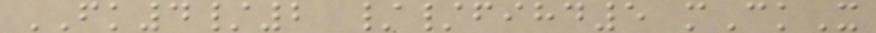FK4/2 //fihd5 mCkX
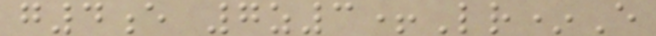g4e 7z3+Lr*E
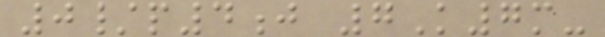0/p4j 7K7m-
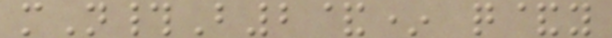mN#B2&* q&y
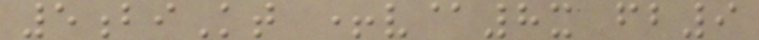5biKt +v@8x fb9
